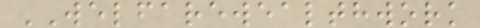WELFAREWEALTHWORK
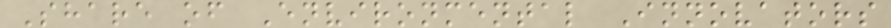Share of Environmental Innovators
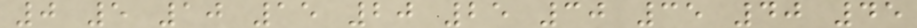0 5 10 15 20 25 30 35 40 45
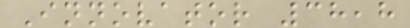Innovator 38,8
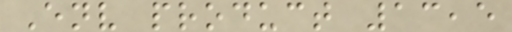Env product 13,5
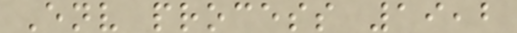Env process 19,2
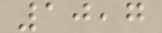10,7
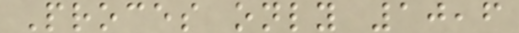Proces only 10,6
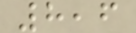8,6
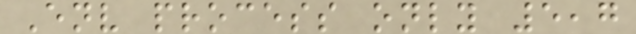Env process only 5,7
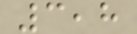3,8
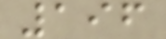196
